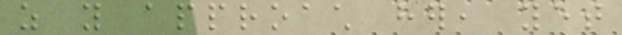as you approach her, yet
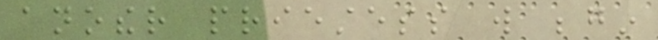another priestess will begin
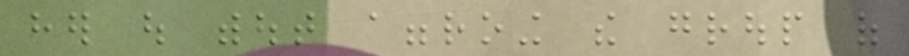her out without aggroing the group of
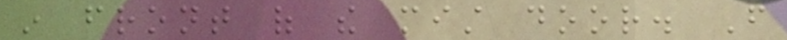in front of the mist door. From
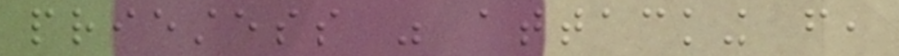priestess was attacking from,
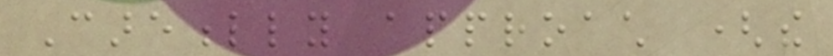Carefully approach (the
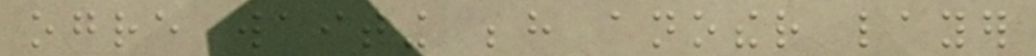ogre waiting behind another layer
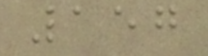157
